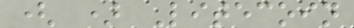( ) Litecoin
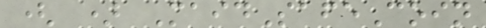( ) MaidSafeCoin
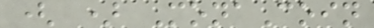( ) MonaCoin
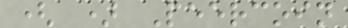( ) Peercoin
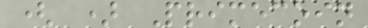( ) Primecoin
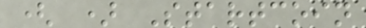( ) Startcoin
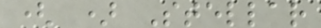( ) Stellar
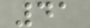41
